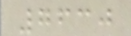7630
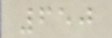650
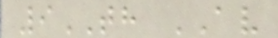9TH AV
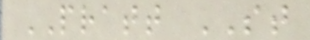PRATT ST
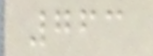763
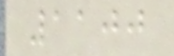1100
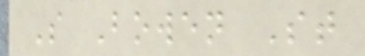S Bowen St
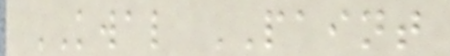KWAL PAINT
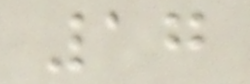17
